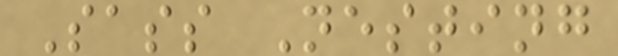Sass Nesting
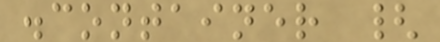.container {
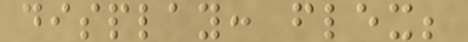display: flex;
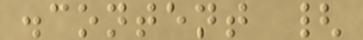.content {
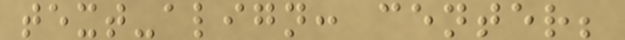text-align: center;
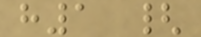h1 {
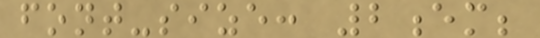font-size: 2em;
